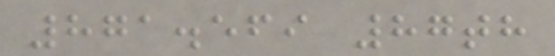871.569 87th
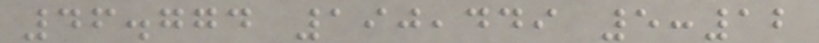46.774 190,449 5:12
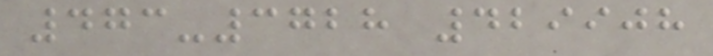473-3728 429908
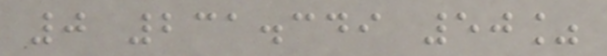0 231.349 50%
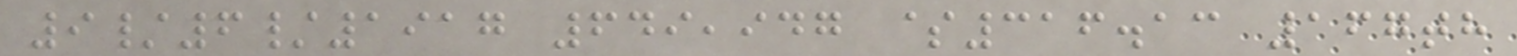9/6/1917 649,947 $316.13 167th
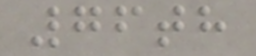76th
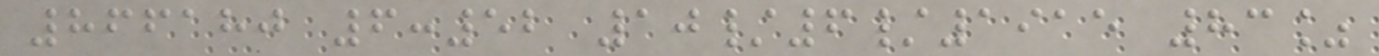866180 6:52 10/6/1915 83%
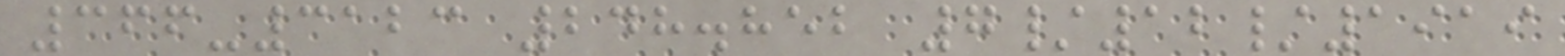366-3123 248.852 7/12/1919
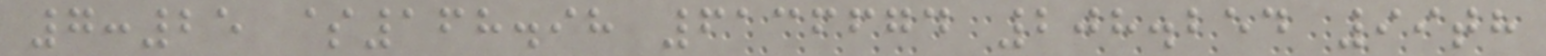7:25 $168.98 6136674 208.254 99th
